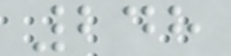248
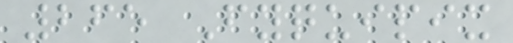265 Fyquipix
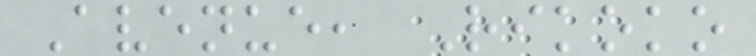Avenue, Rikoko
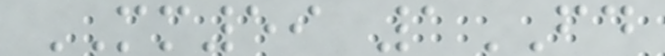MM59 1FD
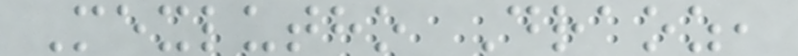Mexlutho Draoz,
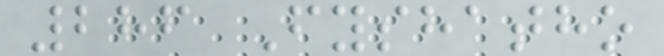286 Fyshatho
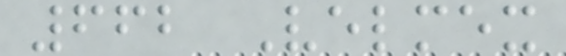662 Velmex
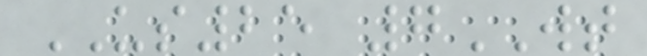US25 7WT
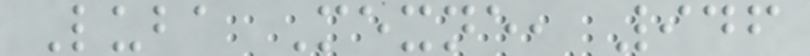Luba Mexne, 946
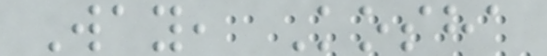Way, Kosha
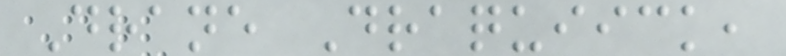Drane Draquiick,
